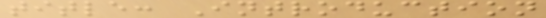title: Introduction
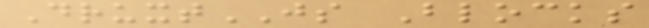DruxtJS Blocks
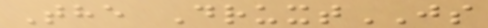The DruxtJS
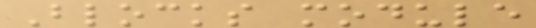Blocks module
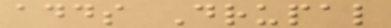adds Drupal
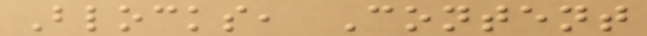Blocks, Content
